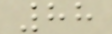88
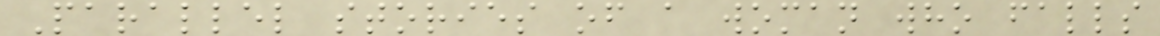Parallel stories of a woman who falls
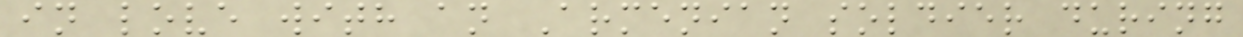in love with an Armenian soldier during
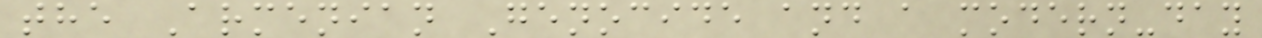the Armenian Genocide and a modern-day
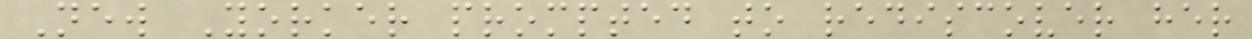New Yorker prompted to rediscover her
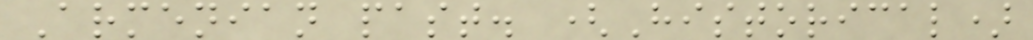Armenian past. (Historical)
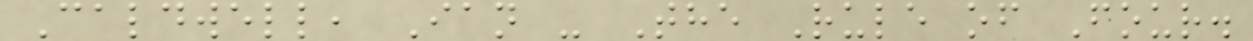Caldwell, Ian - The Rule of Four.
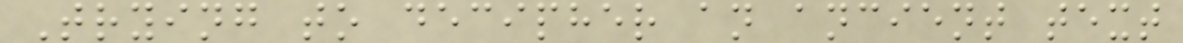Trying to decipher an ancient text
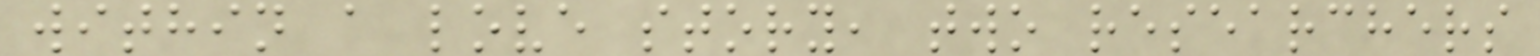within a love story, two researchers
